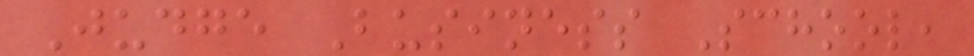Judge Business School,
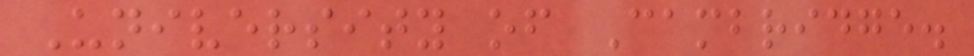University of Cambridge.
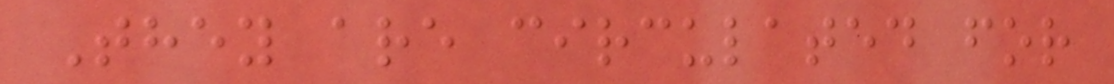They are circulated for
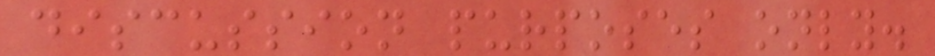discussion purposes only.
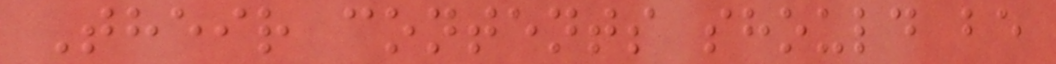Their contents should be
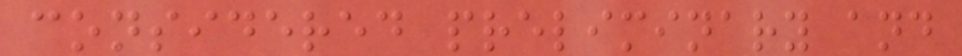considered preliminary and
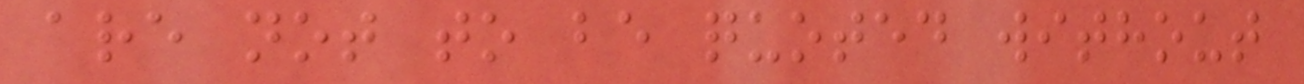are not to be quoted without
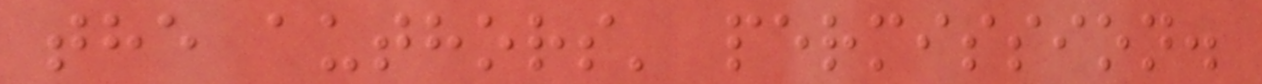the authors' permission.
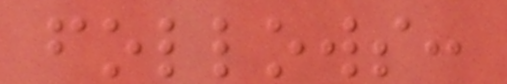follows:
